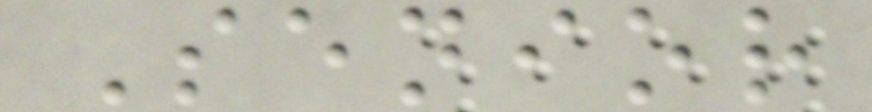Senior
